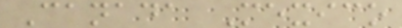Canada Mexico
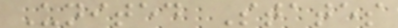United States
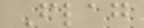Flag
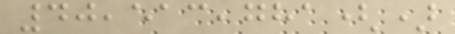40,513,781()
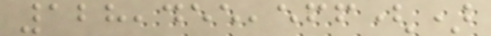128,455,566()
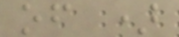of )
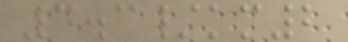4.3/km2
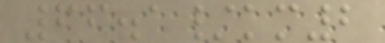66.1/km2
